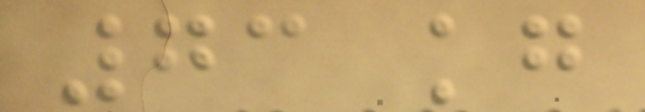73 kg
